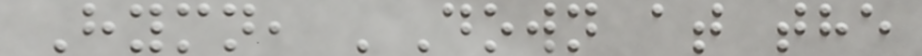Hymn, 'Down at the
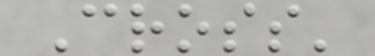Cross'
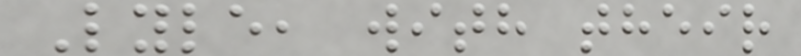Lyle, with their
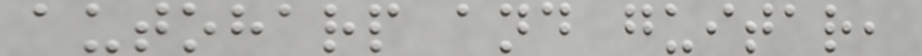autoharp and guitar,
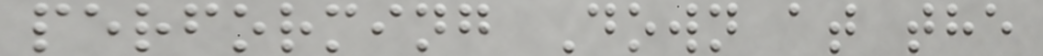performing Down at the
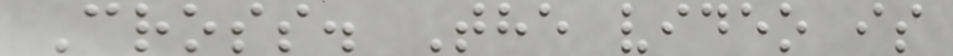Cross. The video is
